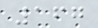167
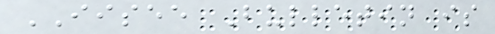IISEE Bulletin is
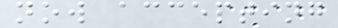now accepting
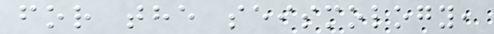for the seismology,
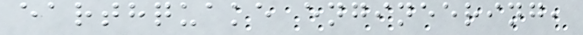earthquake engineering,
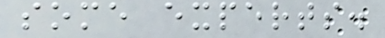some experts.
